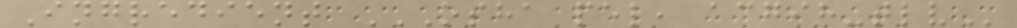Ingredient OSHA PEL, ACGIH-TLV
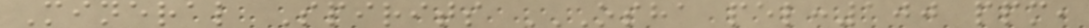Mineral Spirits OSHA PEL:100 PPM,
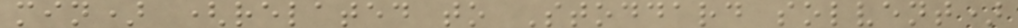min) (related to Stoddard solvent)
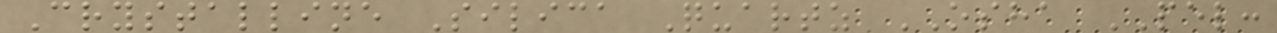Crystalline Silica Quartz OSHA PEL:
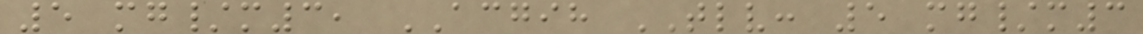5 mg/m3, ACGIH TLV: 5 mg/m3
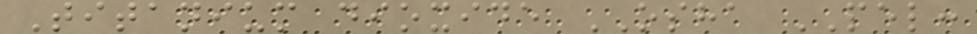Titanium dioxide OSHA PEL:
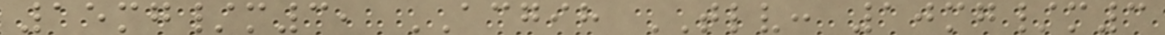15mg/m3, ACGIH TLV: 10mg/m3
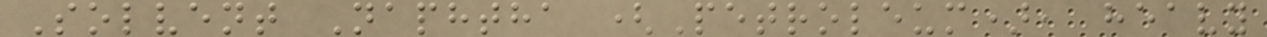Solvent Naphtha (Petroleum), heavy
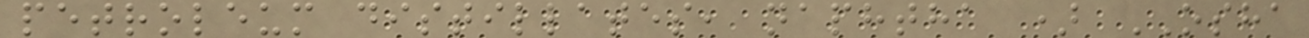petroleum distillates, naphtha ) OSHA
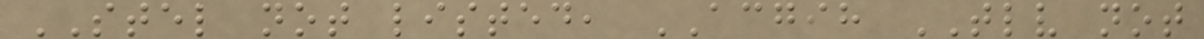STEL not listed, ACGIH TLV not
